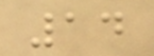14
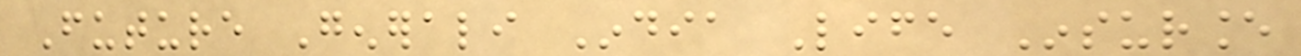Future Generali India Life Insurance
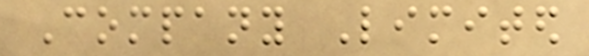Company Limited
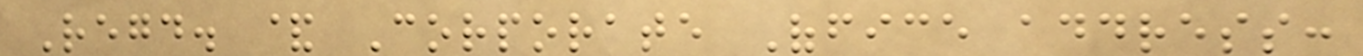Regd. & Corporate Office address:
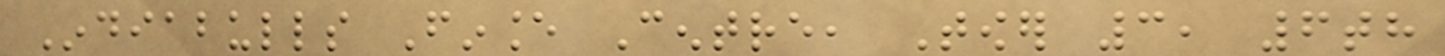Indiabulls Finance Centre, Tower 3, 6th
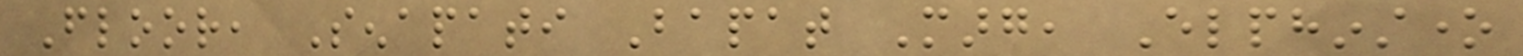Floor, Senapati Bapat Marg, Elphinstone
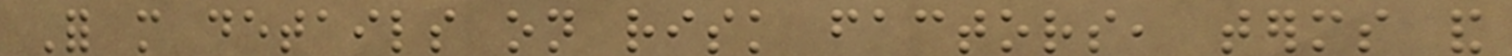For more details on risk factors, terms and
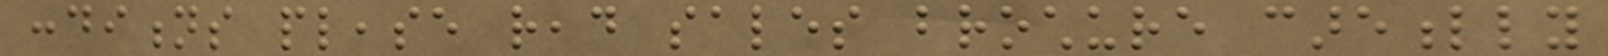conditions please read sales brochure carefully
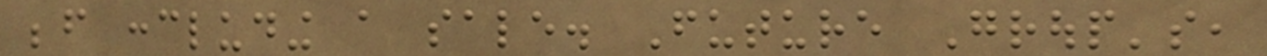before concluding a sale. Future Group's,
